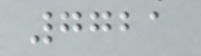7721
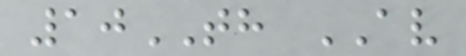10TH AV
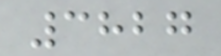3827
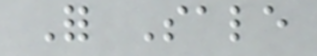For Sale
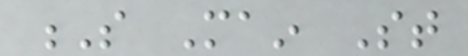S Main St
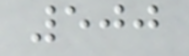500
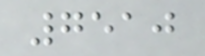7510
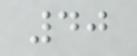40
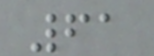61
